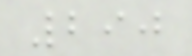290
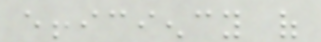efficiency of
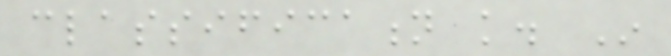classification knowledge. In
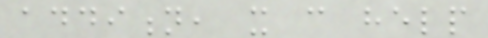addition, it can help
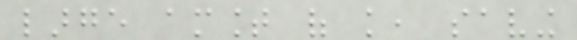large amount of knowledge, saving
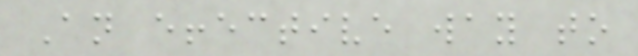An effective way to
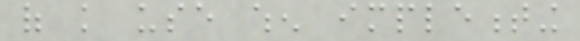of knowledge use when implementing
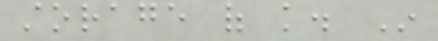storage of knowledge. In
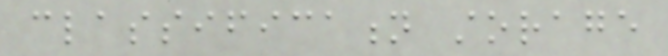classification storage
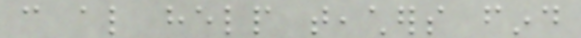can also help teachers find
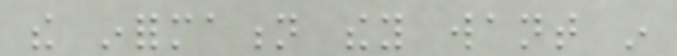the information they want in
